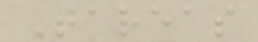Tareas
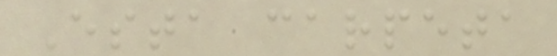Esta carpeta
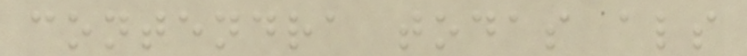contendra todas als
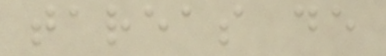tareas de
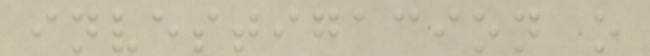investigacion o
